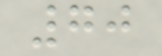70
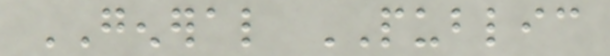GENERAL PUBLIC
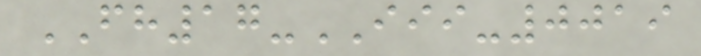FH17-III-0019
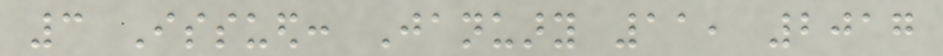3 Issued: January 11, 2017
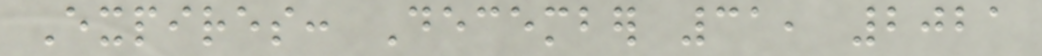Expires: December 31, 2021
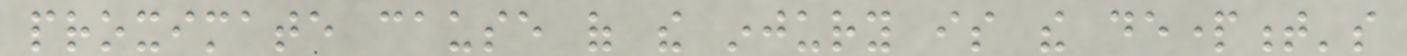proximate cause of the injury is the department's
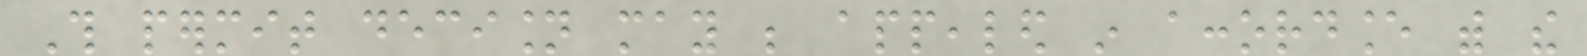This permit decision may be appealed in accordance with the
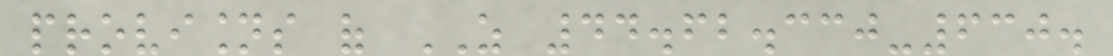provisions of AS 44.62.330-630.
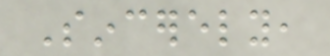Sincerely,
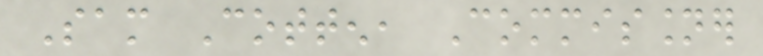Sam Cotten, Commissioner
